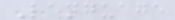Language
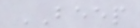BEEP
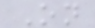On
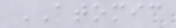ATOMIC
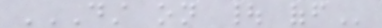DST ON | OFF
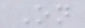On
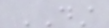DST
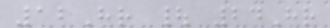12Hr | 24Hr
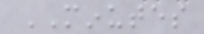MINUTES
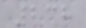238
